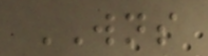WNS
